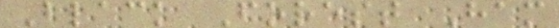Black Forest Ham
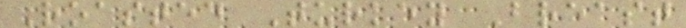Roasted Turkey Breast
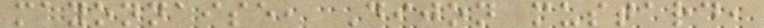mayonnaise, Dijon mustard,
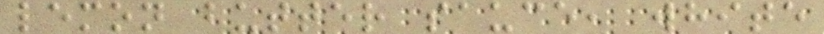lemon butter sauce, white
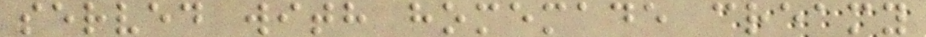served with homemade creamy
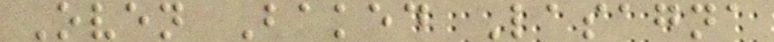Oven Baked Lasagna
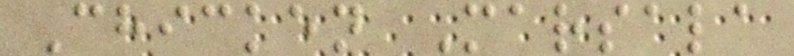Chicken Marsala
